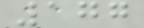177
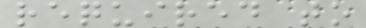required to
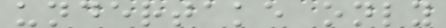undertake only
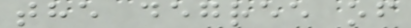the degree of
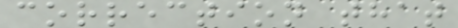correction that
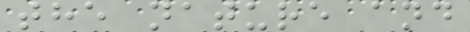the nature and
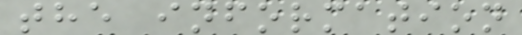the information
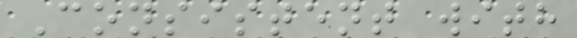Consistent with
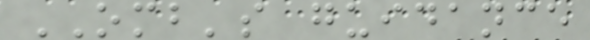OMB's guidance
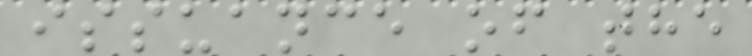issuance of the
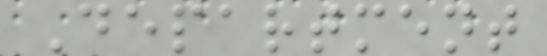Department
